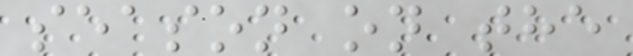season on the
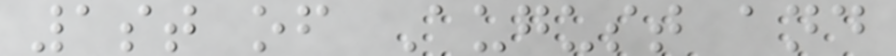1st of August and
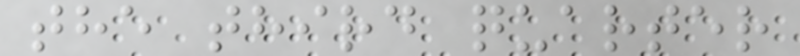the third quarter
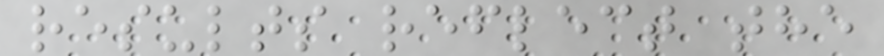results reflect the
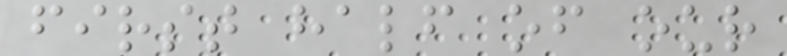first half of our
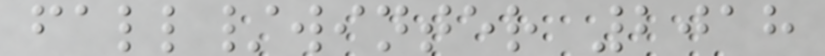fall/winter 2018
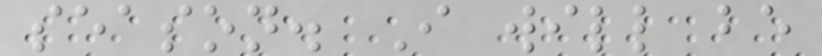season. I will be
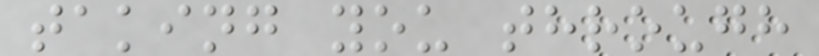taking you through
